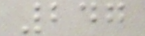247
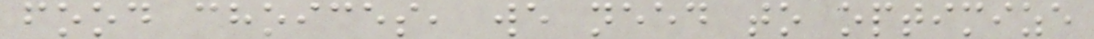food choices, we need to optimize
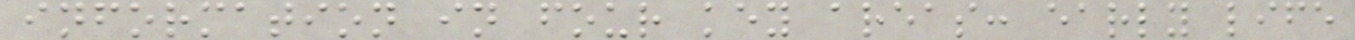information in four key areas: early life
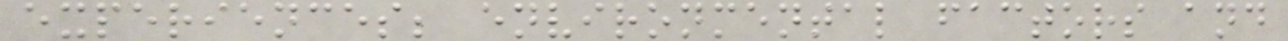experiences; environmental factors and
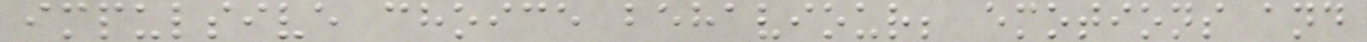impulsive choice behaviour; emotions and
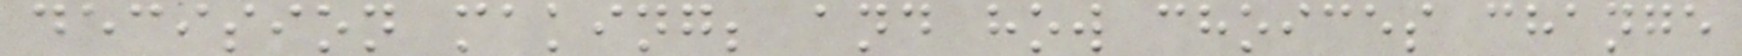decision making; and how choices change
